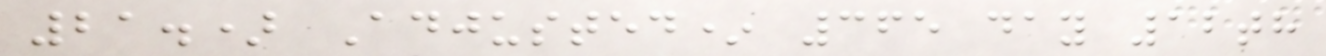21.) Adjusted* 365 day 12th
